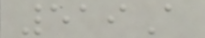519A
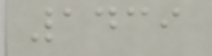1439
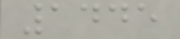1445
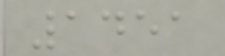1451
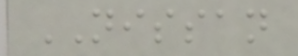NISSAN
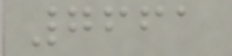7661
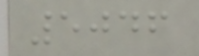5046
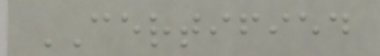CERTIFIED
